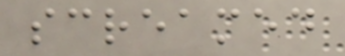screamed
